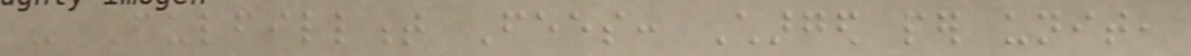- Fulfillment Fees: Charged per unit,
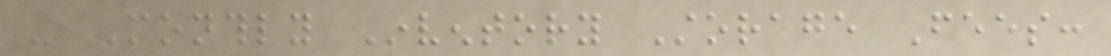- Monthly Inventory Storage Fees:
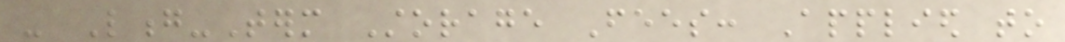- Long-Term Storage Fees: Applied to
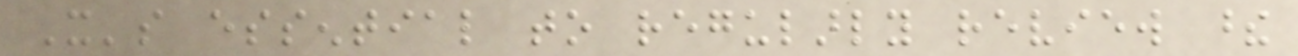It's essential to regularly review these
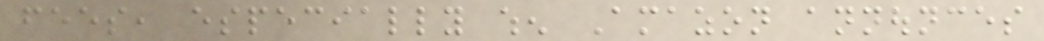fees, especially when Amazon announces
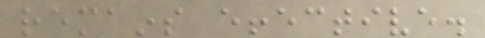remains effective.
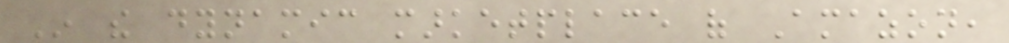In the dynamic marketplace of Amazon,
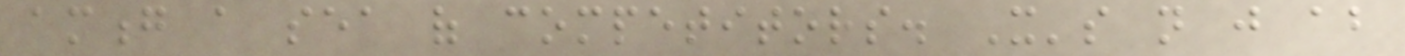among a sea of competitors. It's not just about
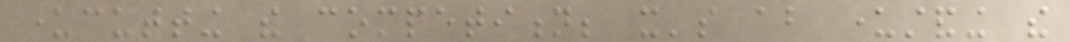undercutting the competition; it's about understanding the
